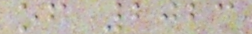of 2023
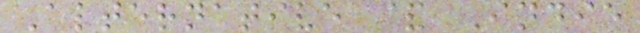Alternative & Indie
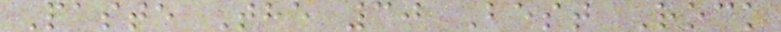Paste The 30 Best Rock
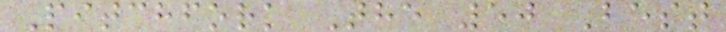Pitchfork The 50 Best
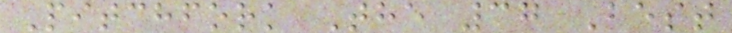Pitchfork The 37 Best
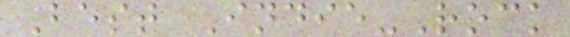Best Indie-Rock
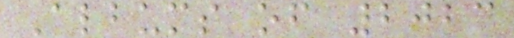Albums of 2023
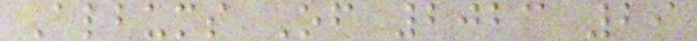Albums Of 2023 29
